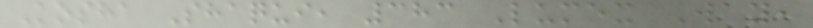Kosha Shaqui, 383 Lumex Way,
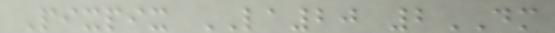Pixpix LA20 2DM
